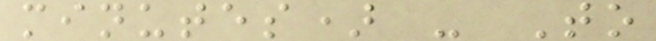minutes) - To
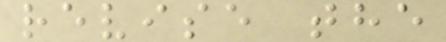revise the
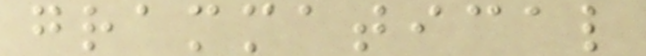grammatical
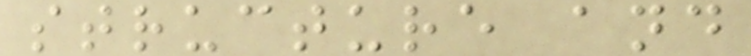structure and
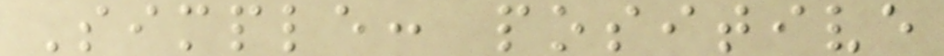Simple: positive
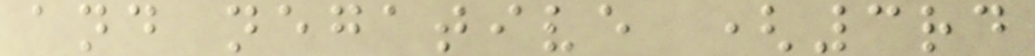and negative (3rd
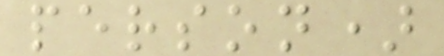person)
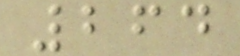264
